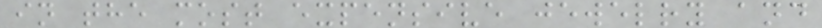in the most expensive jewelry and
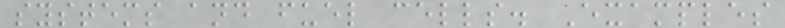systems and fuel cells. Examples
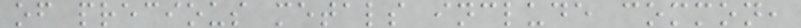of precious metals include common,
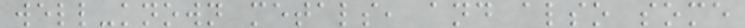well-known metals, and also some
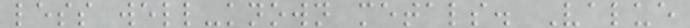less well-known metals. Value
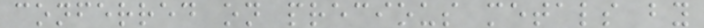conferred on precious metals by
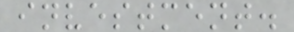investment.
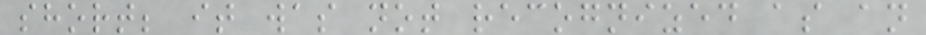short; it was not recognized as an
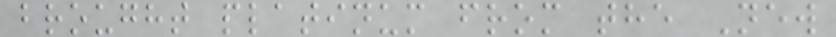brought platinum from the New
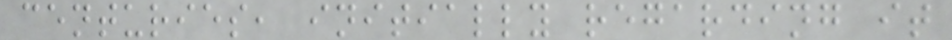centuries, initially regarding it
